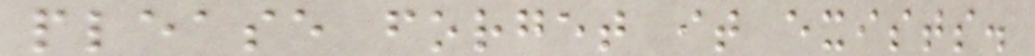please forget it exists.
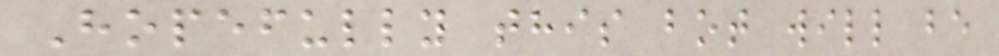Hopefully this bot will be
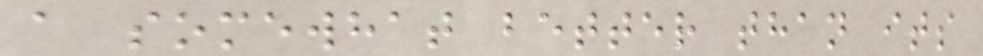a somewhat better than its
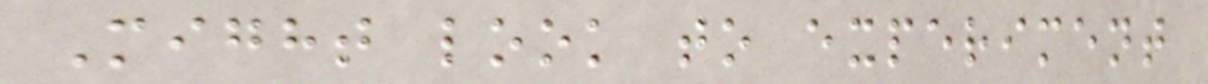Might look to experiment
